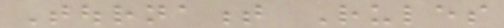Tournament Rules
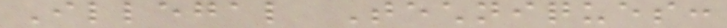Illegal Techniques:
